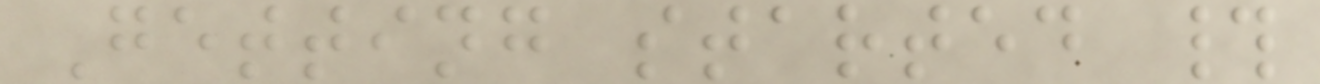Getting started #
